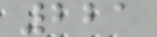221
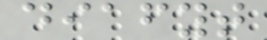diafyt
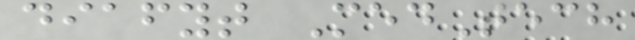diafyt MedTech
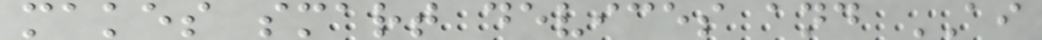makes smart devices and AI
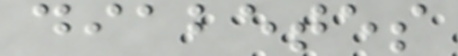diabetes
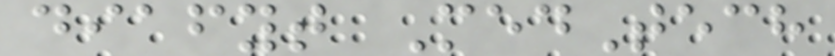diafyt MedTech
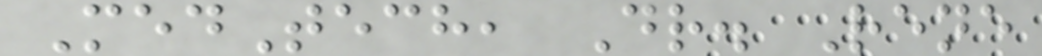MedTech, Dr. Rene
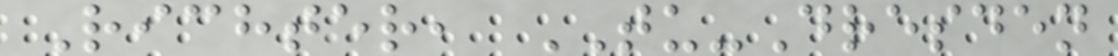Richter, TU-Dresden
